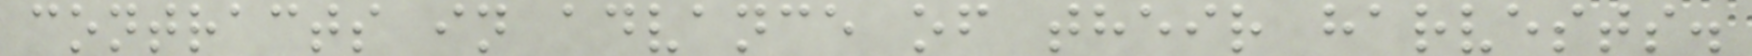contracts in advance of their harvests.
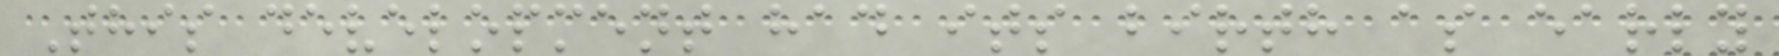This development had its birth as early
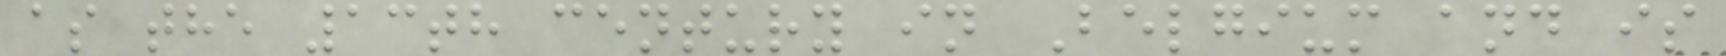as the 13th century in Belgium and is
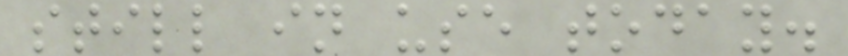still in use today.
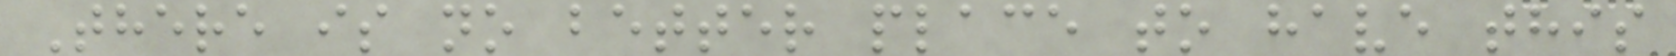There is no better place to have this
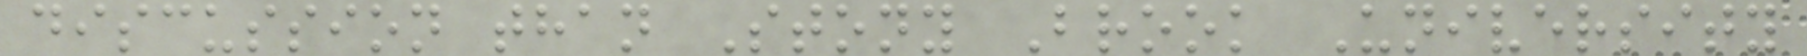discussion than Stony Brook University
